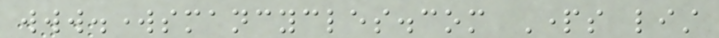www.worksmancycles.com Parts list
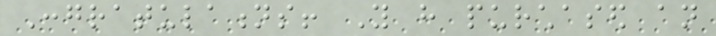Congratulations! You have purchased an
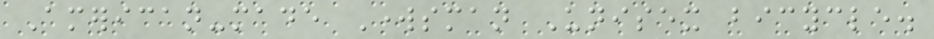American-made Worksman Unisex bicycle.
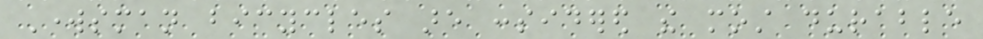Worksman bicycles are considered the most durable
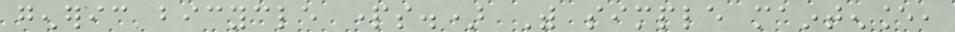generic bicycle parts.) With simple maintenance,
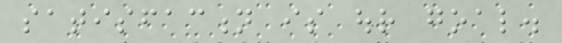satisfaction is our goal.
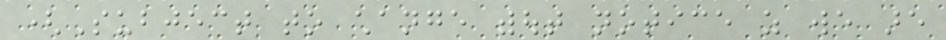(Subject to change without notice as we are
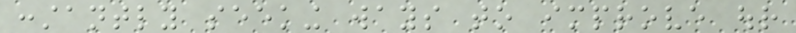constantly seeking ways to improve our
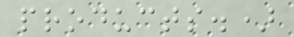products.)
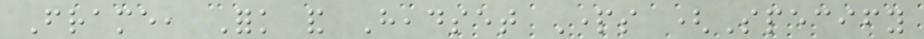Frame, Fork and Headset Parts (Specify
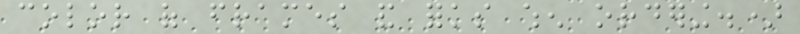color of frames and forks when ordering.)
